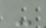-
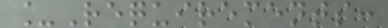_Requirements:
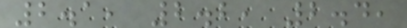2.1, 2.2, 2.4,
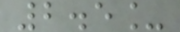2.5_
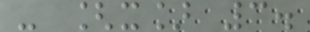- [x] 3.
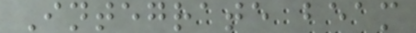Integrate beam
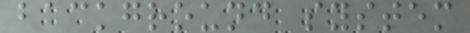background system
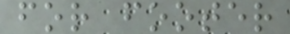for footer
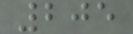205
